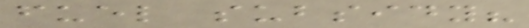fuel subsidy?
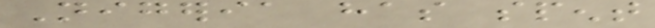Nigeria has spent
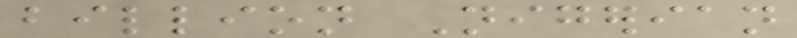billion Nigerian
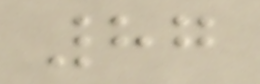87
